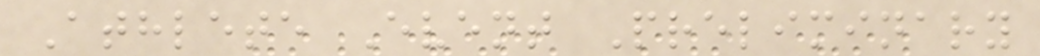Athlete Event Preliminary
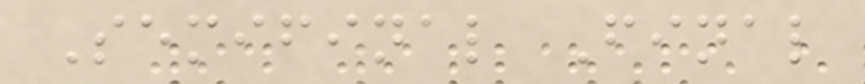Semifinal Final
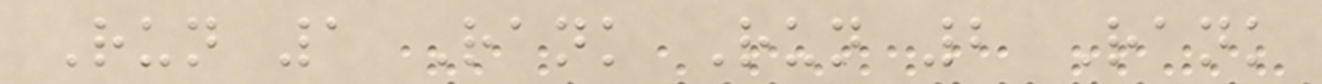Run 1 Rank Run 2 Rank
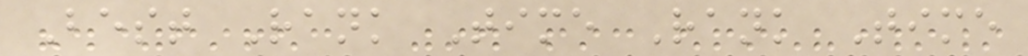Best Rank Time Rank Time
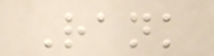Rank
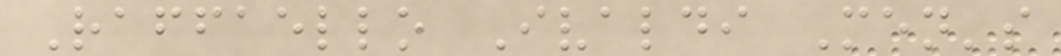Raffaello Ivaldi Men's
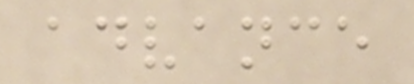advance
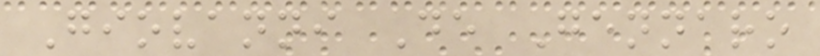Giovanni De Gennaro
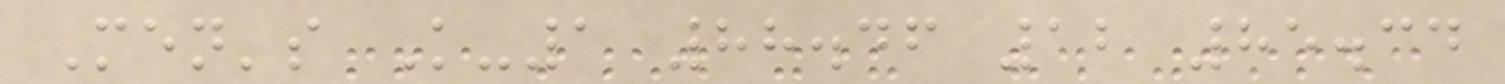Men's K-1 88.46 12 85.34
